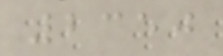2350
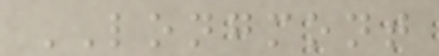LONGMONT
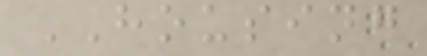HOUSING
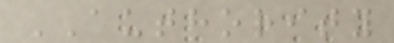AUTHORITY
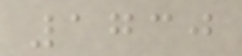1730
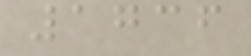1736
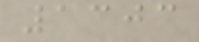1303
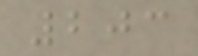203
